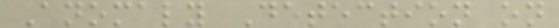Anomaly Detection on
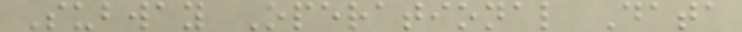Subway Operational Data
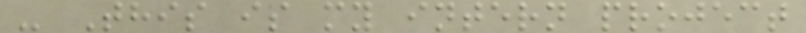- This is my intern project
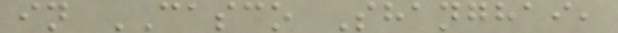in CASCO Shanghai,
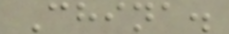China.
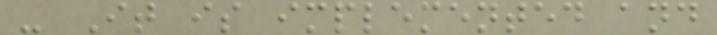- It is implemented and
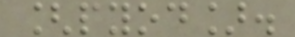[pyod].
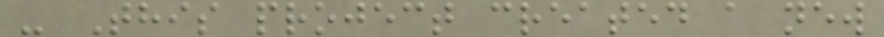- This project created a new
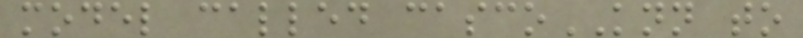model called cascoKNN to
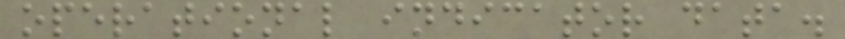operational indicator data.
